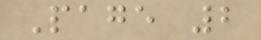Page 2
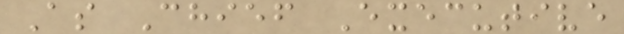As Chief Executive
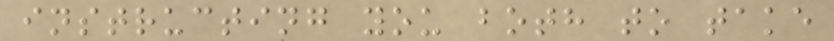instructing you both to take
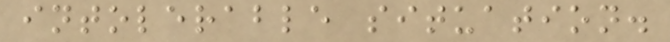intolerable situation.
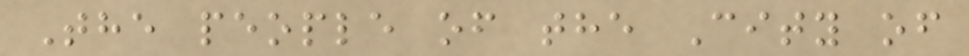The people of the City of
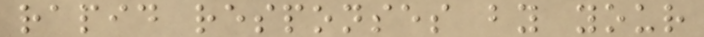rapid responses by your
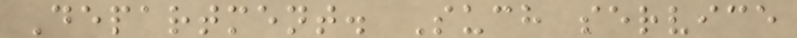Department. Such service
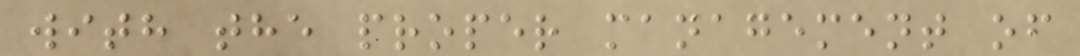with the proper management of
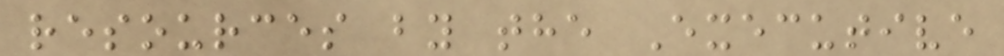resources by the Executive
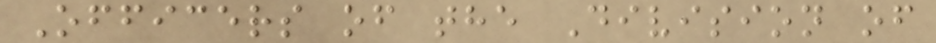Officers of the Division of
